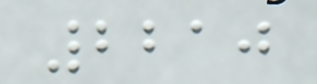2210
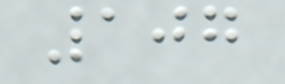107
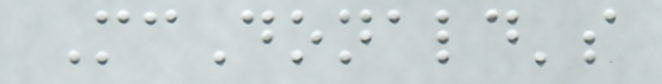McDonald's
